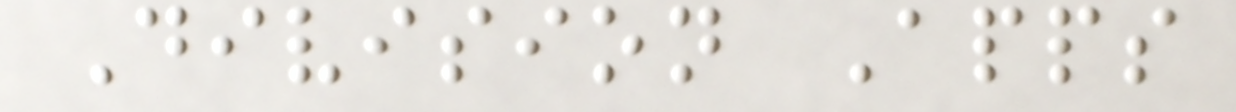Division Apps
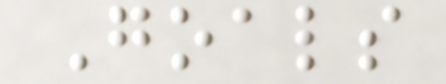Goals
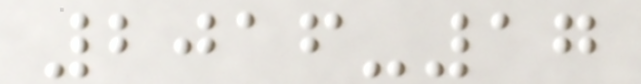2016-17
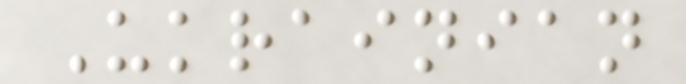Ukrainian
